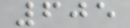605
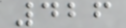426
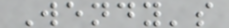Wendy's
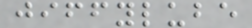jiffylube
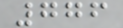776
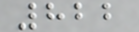822
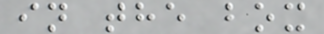in the box
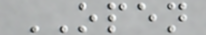OPEN
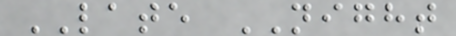LATE NIGHT
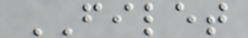FILET
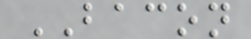BACON
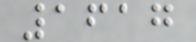1617
